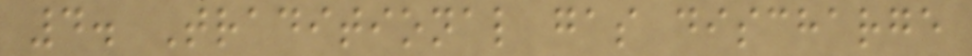4. Traditional gas discharge
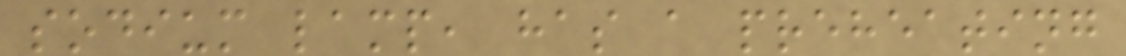sodium lamp, has a preheating
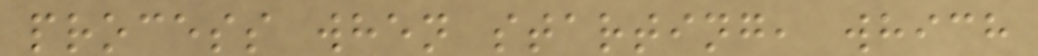process when starting, which
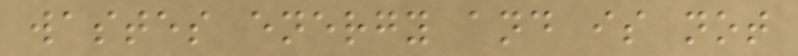wastes energy and is not
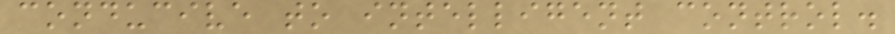conducive to intelligent control.
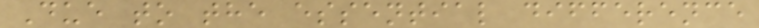Due to the essential difference
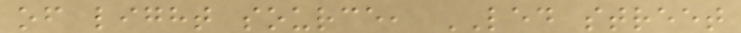of light source, LED street
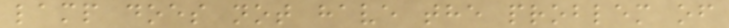lamp does not have the problem of
